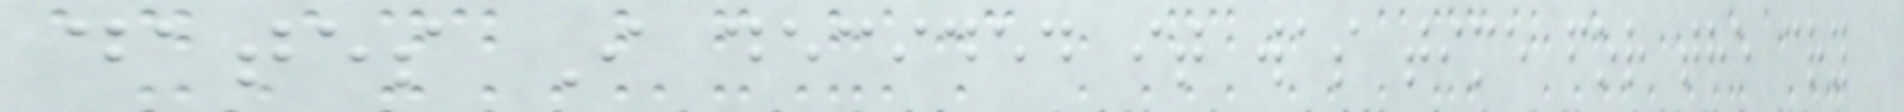dates I decided it was time for the cry
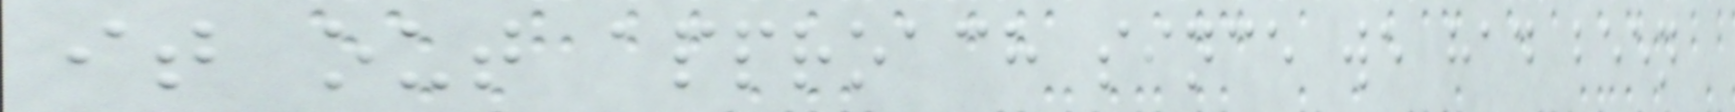it out approach since we had been
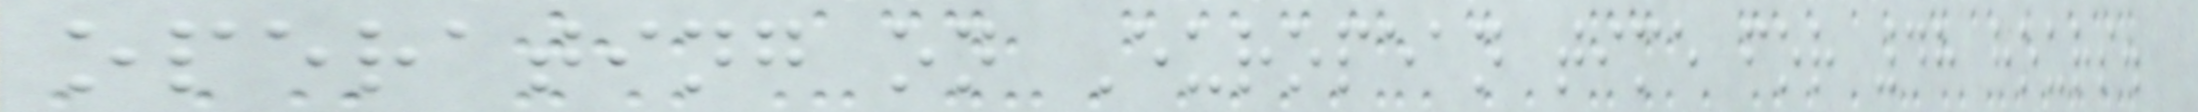operating on European time for 48 hours.
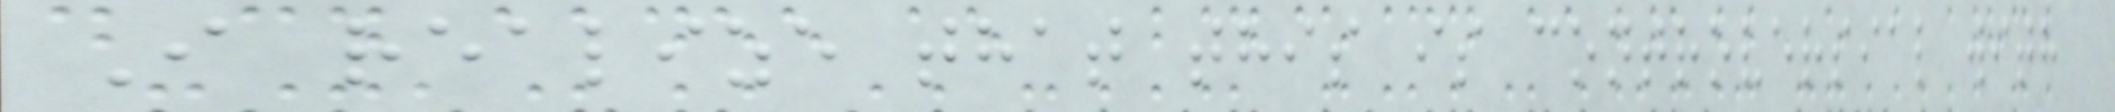I realize that this is controversial with
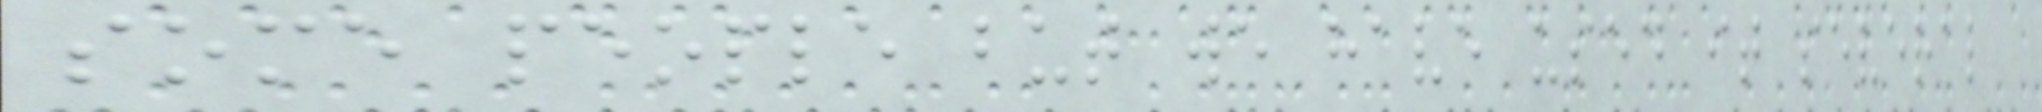some people but we have used it several
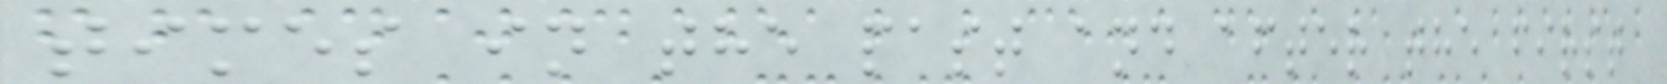times in the past and after the first
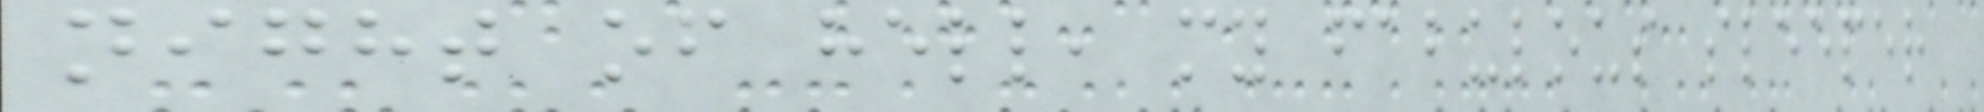night of hell, my fabulous sleeper
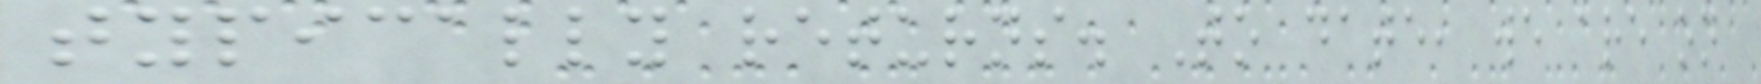typically returns. To date, we are on
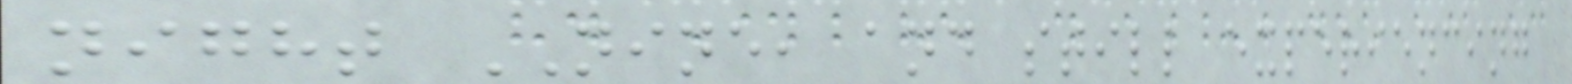night NINE, and still experiencing
